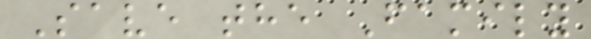Save the Family
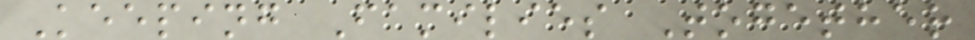Keeping Families Together
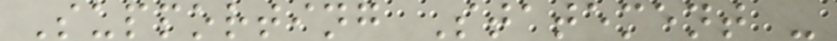Supporting Statement -
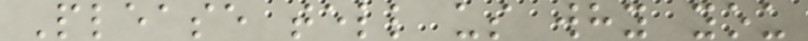Please tell us why you
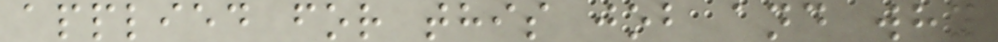applied for this job and why
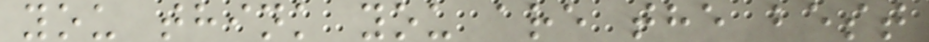you think you are the best
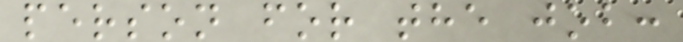person for the job:
